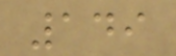149
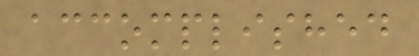accomplished
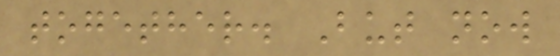together. But now
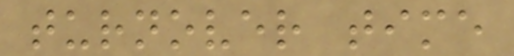turnover time
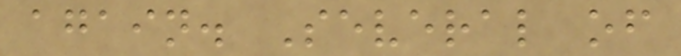again. Several of
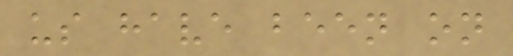us have been on
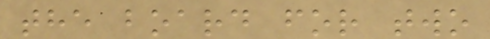the board for two
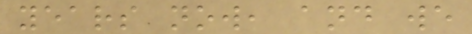years now, and we
